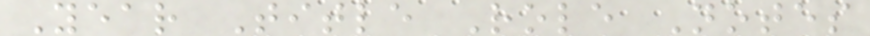Year Title Role Notes
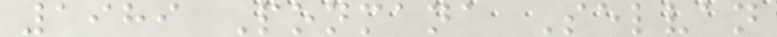1989 Ponmana Selvan
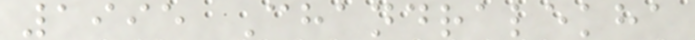1995 Chandralekha
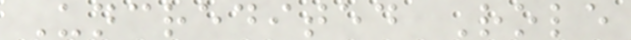Uncredited Role
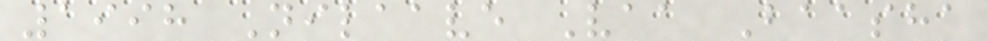1998 Nilaave Vaa Baasha
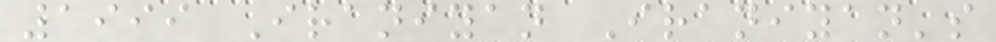1999 Iraniyan Iraniyan's
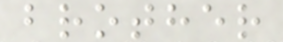brother
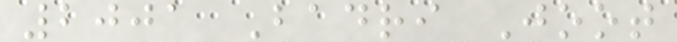2001 Badri Joot
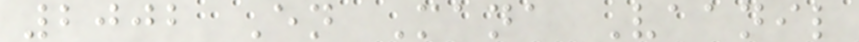2002 En Mana Vaanil
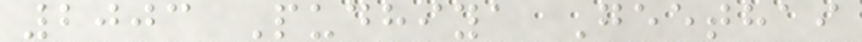2003 Pudhiya Geethai
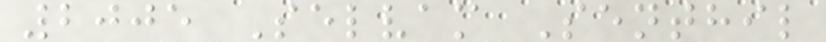2005 Selvam Senthil
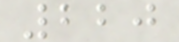220
